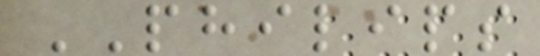PHILIPS
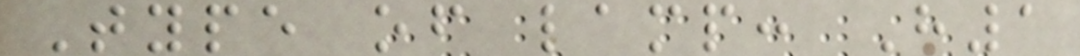Type of lamp: H1
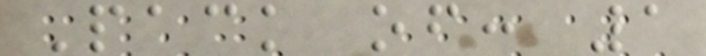Pack of: 1
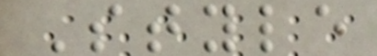Style
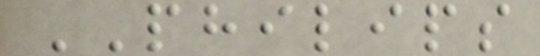PHILIPS
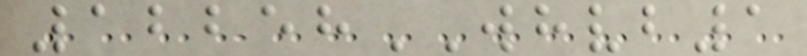12258WHVB1
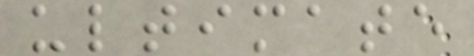ultimate
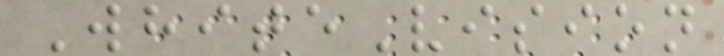WhiteVision
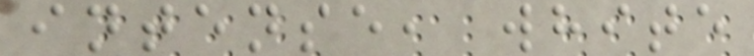intense, white
